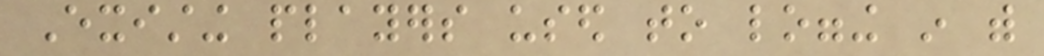Existing players used to logging in with
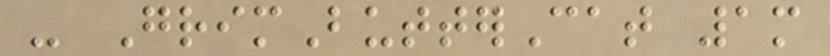- GrimButterCat 1m
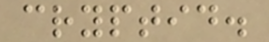cryptid.
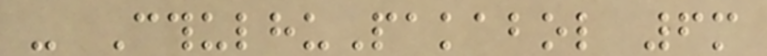- CthulhuPakabol 6m
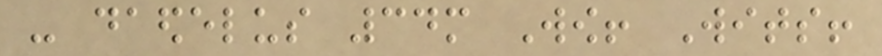- daedelus 34m Wow! Wits!
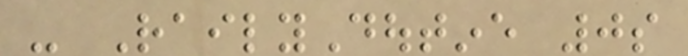- RailyDoutine 0s
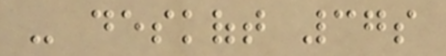- deskoft 37s
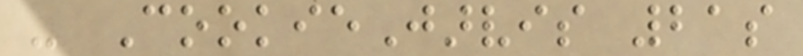- CookieJarvis 21s
